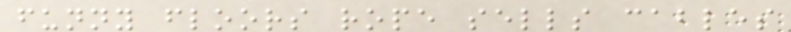funny floors rope sells cables
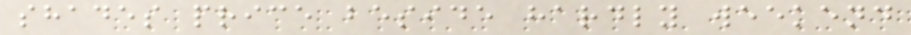shades price beside hardly weekend
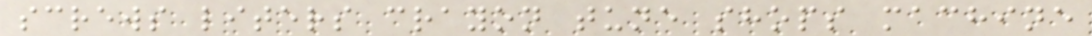screws liters crayon tune shops machine
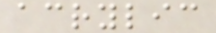acrylic
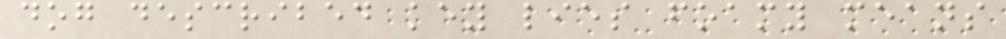dog described key lies foamy means
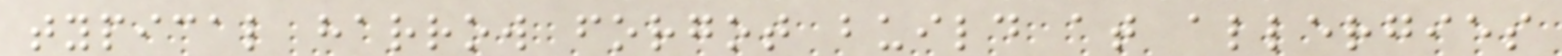typical harrow forgot build at allergies
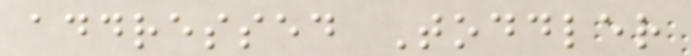addressed Toddler
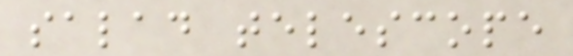salad telescope
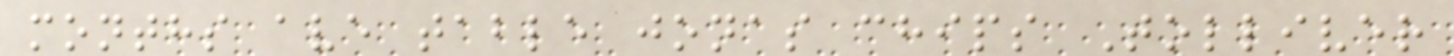months ave table jonas chips Tolliver
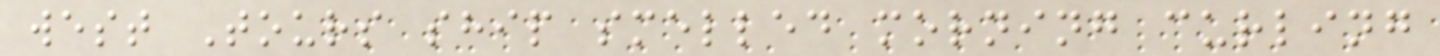west Tours ship smelled morning curling
